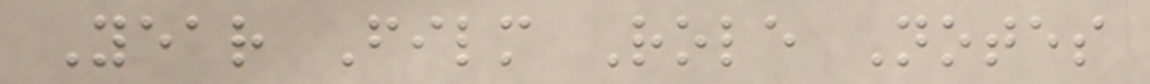Year Film Role Notes
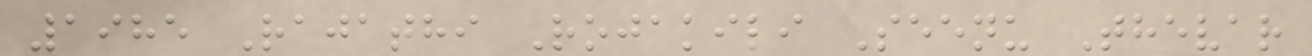1985 Rajathi Rojakili Seenu Thevar
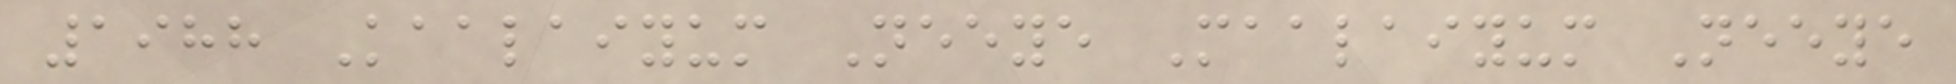1988 Kaalaiyum Neeye Maalaiyum Neeye
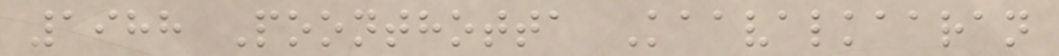1988 Poonthotta Kaavalkaaran
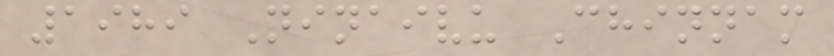1989 Ninaivu Chinnam
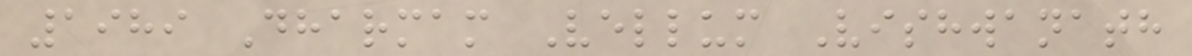1989 Dharmam Vellum Vishwanath
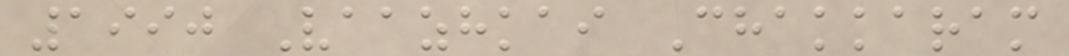1990 Vaazhkai Chakkaram
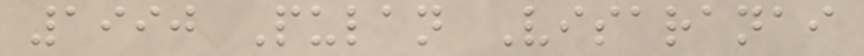1990 Pulan Visaranai
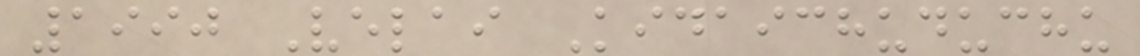1990 Velai Kidaichuduchu
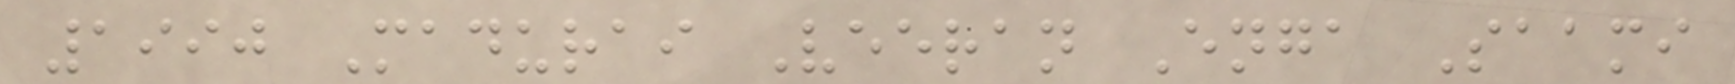1990 Madurai Veeran Enga Saami
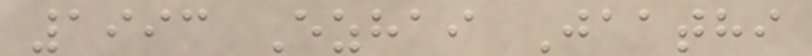1993 Ezhai Jaathi
